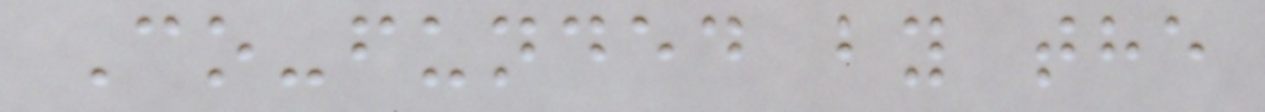Co-funded by the
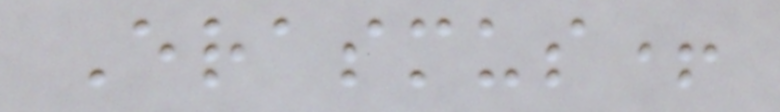Erasmus+
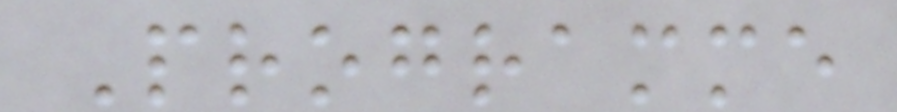Programme
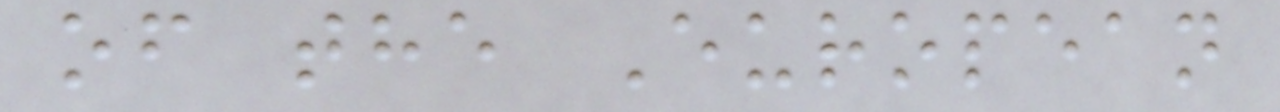of the European
